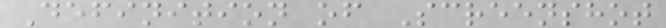Definition of Screenshot
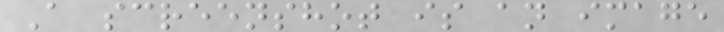A screenshot is an image
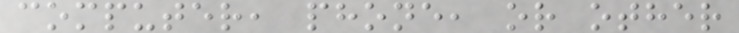computer, phone, or other
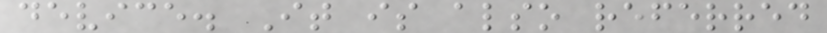device. It is also referred
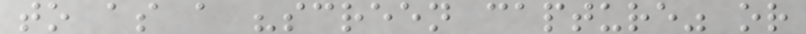to as a "screen capture" or
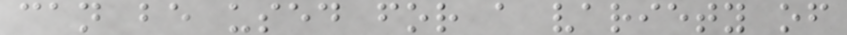can be used for a variety of
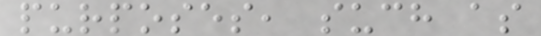purposes, such as
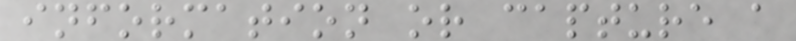information or capture a
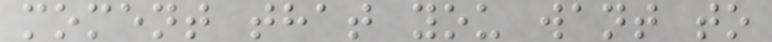moment that you want to
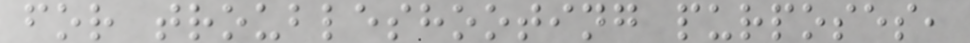for troubleshooting purposes,
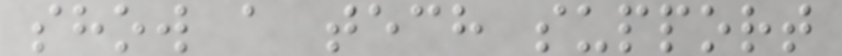show a tech support
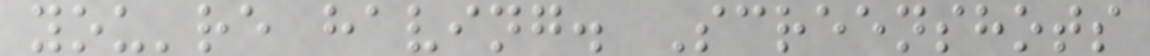you're having. Screenshots
